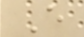E
